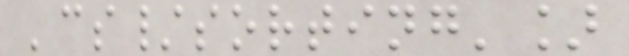'cs/sorting']
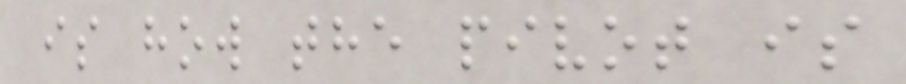is how the pivot is
